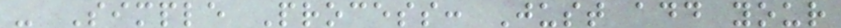- Simple Process: Just add your
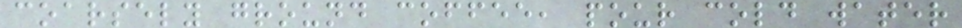coarsely ground coffee, pour cold water
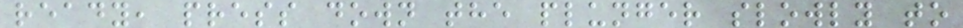ready, press down the plunger slowly to
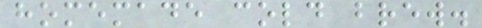homemade cold brew.
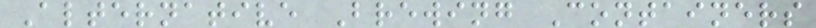Alternative Brewing Containers
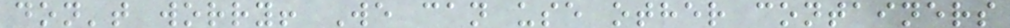don't worry! We can use other containers
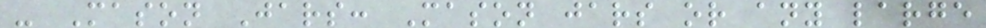- Mason Jars: Mason jars or any large
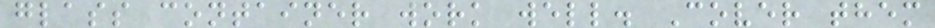glass container work well. Cover them
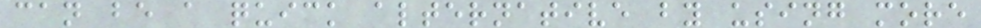can be a quick alternative by using more
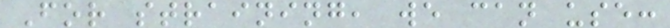For straining, we can use:
